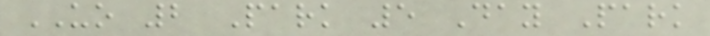UO 2 Park 5 Day Park
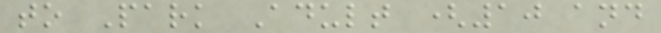to Park Adult (10 and
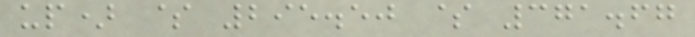up) $ 295.50 $ 371.67
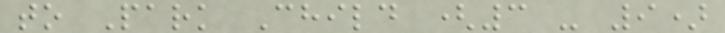to Park Child (3 - 9)
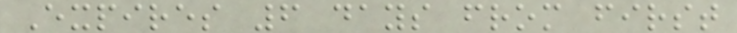Expires 6 days from first
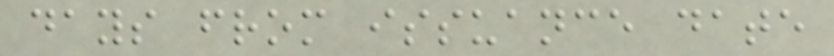days from issuance date
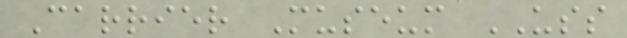Carrier Museum USS
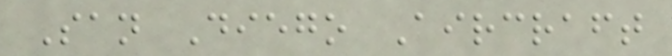San Diego Aircraft
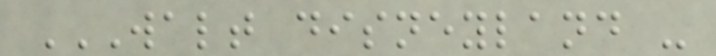WALT DISNEYLAND -
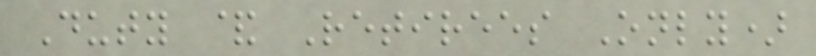Duty & Retirees Only)
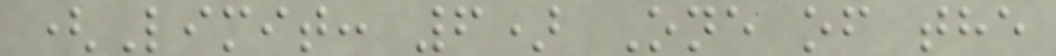(Limit: 6) One of the
